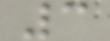3
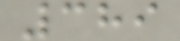389
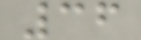36
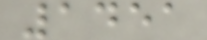1451
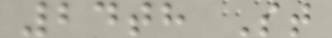24th St
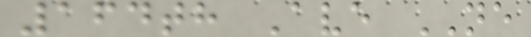164th Ave NE
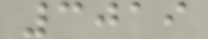3019
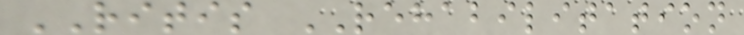RITIS REHABILITATION
